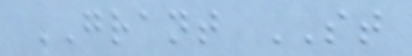GRANT ST
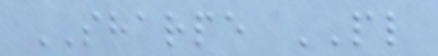SHARPE PL
